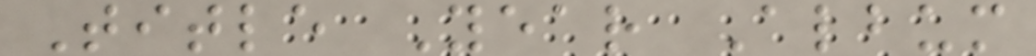Title Year Album
